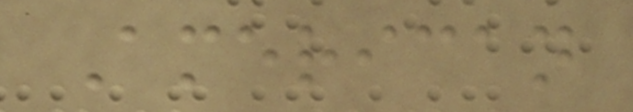American
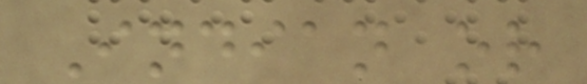Indian or
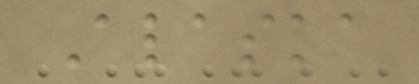Alaska
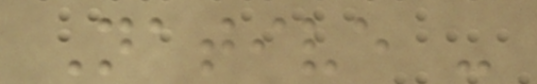Native -
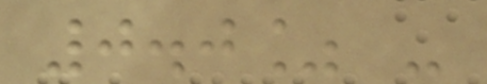0.0% -
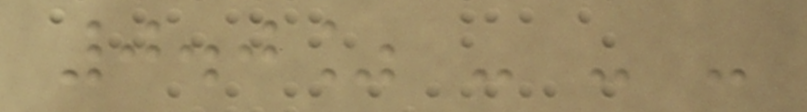0.0% - - -
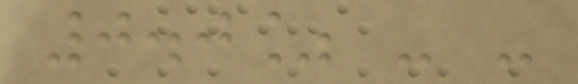0.0% - -
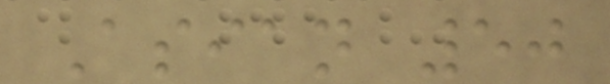Asian 50
